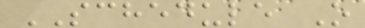SCHEDULE O
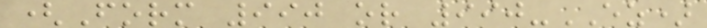(Form 990 or 990-EZ)
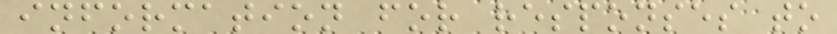information for responses to
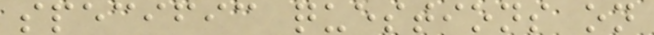specific questions on
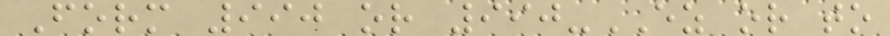Form 990 or 990-EZ or to
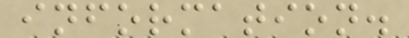information.
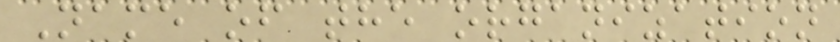Name of the organization
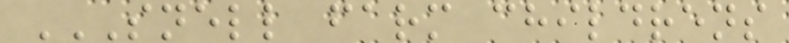SNELL FARM CHILDRENS
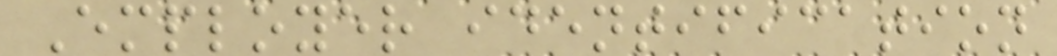Employer identification
